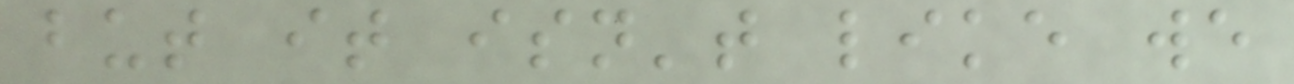but it isn't like we
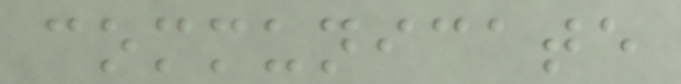communicate
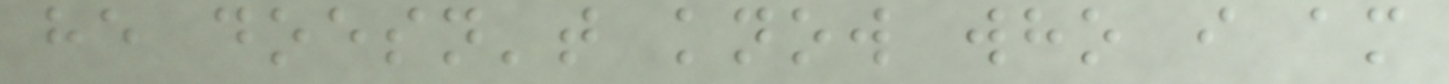he doesn't know who i am
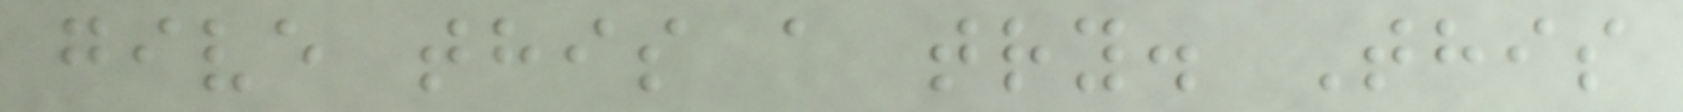give this a try. This
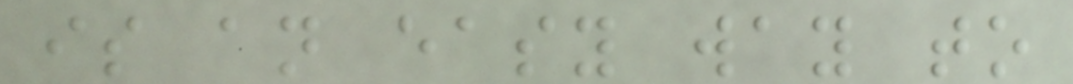is an easy way to
